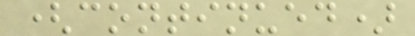(continued)
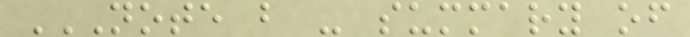NOTE B - SUMMARY OF
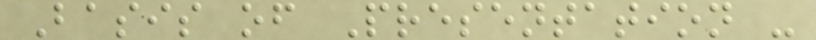Basis of Presentation -
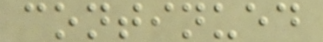continued
